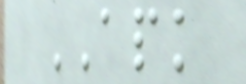APK
